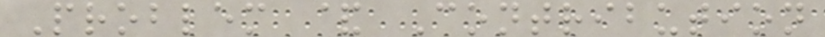Problem & Contribution
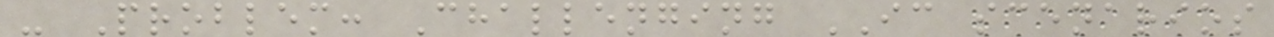- Problem: Challenging IC scenarios
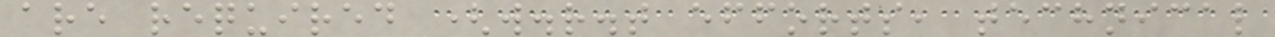are required (w.r.t efforts, technical
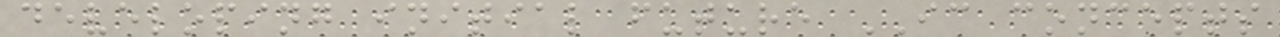developing initial future IC concepts
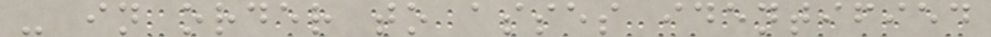- in order to asses identified
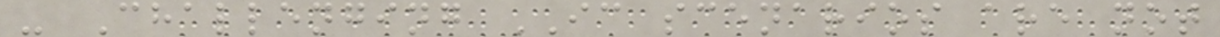- Challenging IC scenarios are not
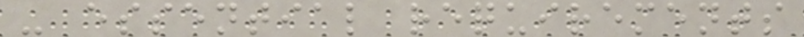- essential requirements
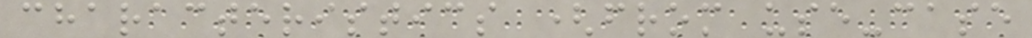characteristics (from use-case
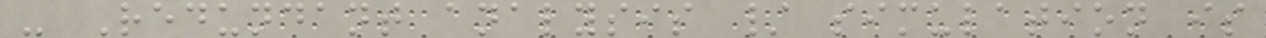- Redundant analysis / simulation is
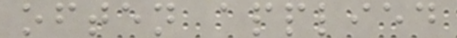often applied
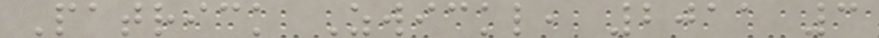Patrick Zwickl, 2011 3
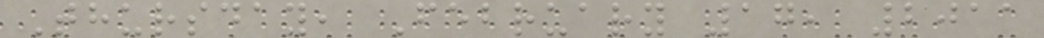Thursday, February 17, 2011
